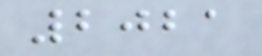2021
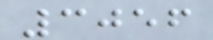3056
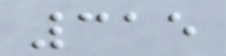315
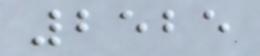2525
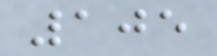105
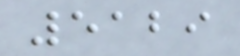5129
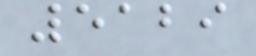5129
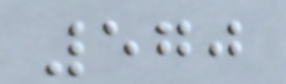570
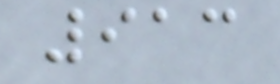913
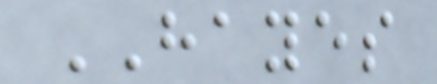HAYES
